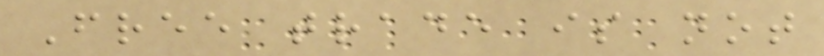Free trade is not
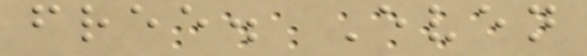free. Even
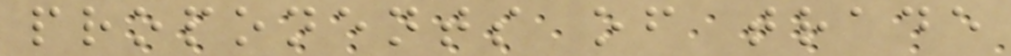proponents of trade
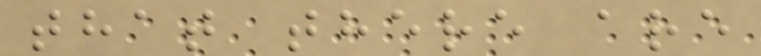that there are
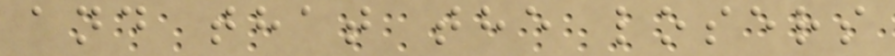and that the losers
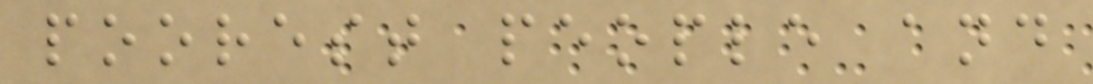poorest people and
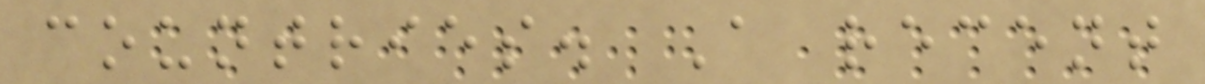countries. A recent
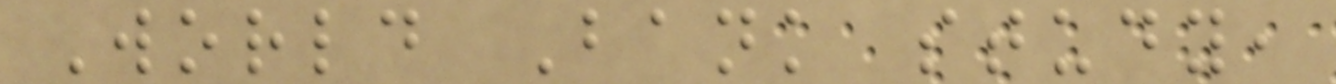World Bank study,
